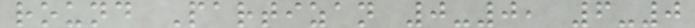round Partizan 0-0, 6-0
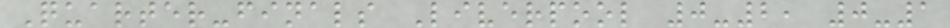Quarter-finals Liverpool 0-2, 0-1
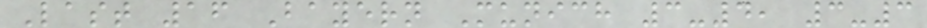Last 16 Bayern Munich 3-4, 3-3
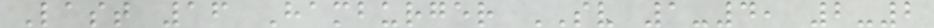Last 16 Hamburger SV 1-4, 2-2
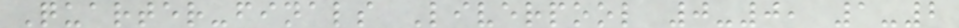Quarter-finals Liverpool 0-0, 1-2
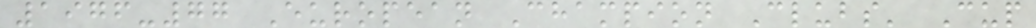1976-77 European Champion Clubs' Cup
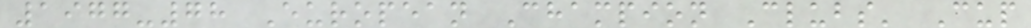1977-78 European Champion Clubs' Cup
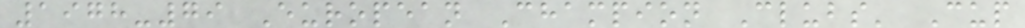1978-79 European Champion Clubs' Cup
